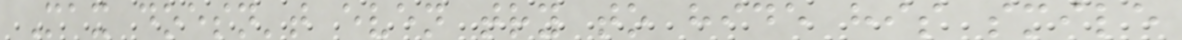Max doesn't even try to hide his smile
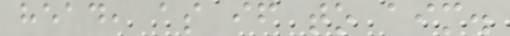head, as if to aim.
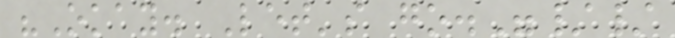"Okay. Let's go."//
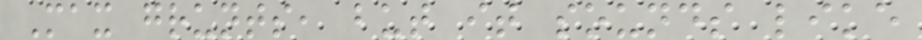Max grunts, but it sounds like
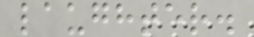laughter.
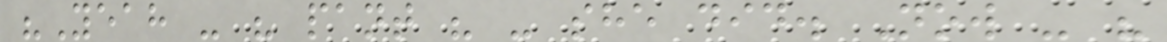"Yeah - " pant " - she did. Now - "
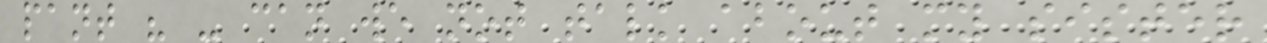pant " - can we not talk about my sister
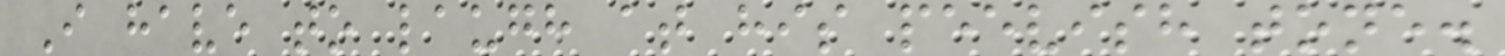I have to laugh at his peevish tone.
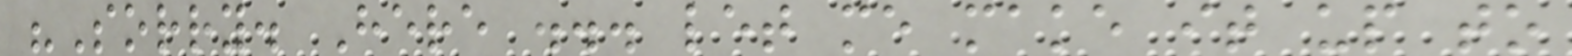"Sorry. Here ... let me make it up to
